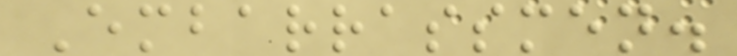Embarrassmen.
